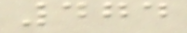474
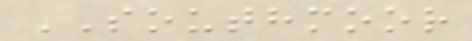SOUTHMOOR
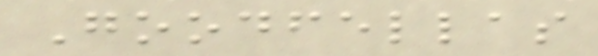Goodfellas
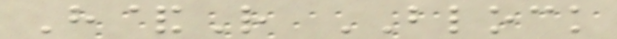H&R BLOCK
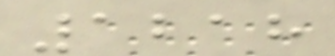1218
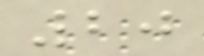20
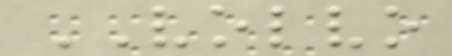VOLVO
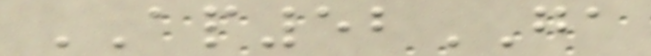AP52GA
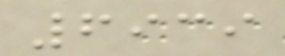6939
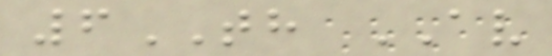6TH AV
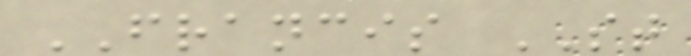FRANCIS ST
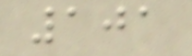101
